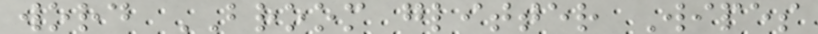word BROOM glitter Wipes
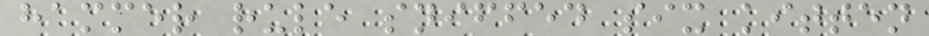hammer rule sniffed six kitten
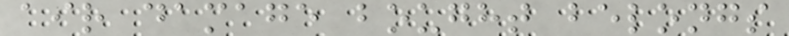air damage bought belongs
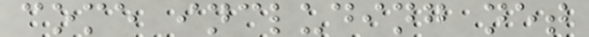come including net
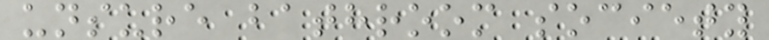unsure bathroom society
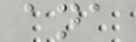ana
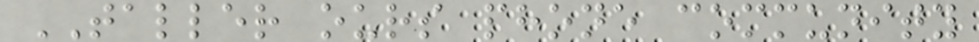TALLER ours phone community
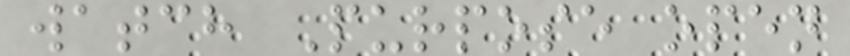watch Purpose open
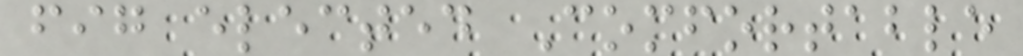fig elected Comfortable
